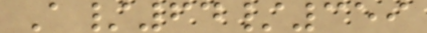A/64/359
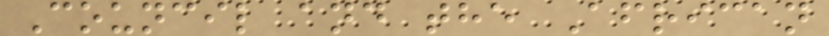Council and the African
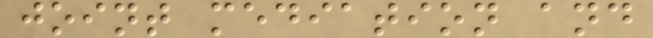joint mediation and
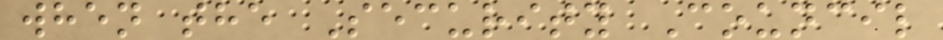when the Security Council
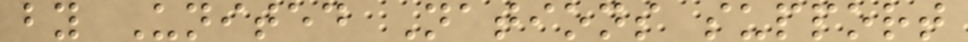by United Nations support
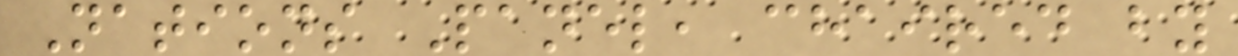Nations Panel, chaired by
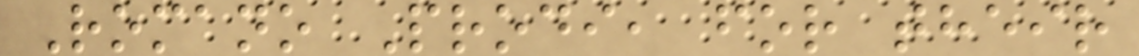Romano Prodi, for their
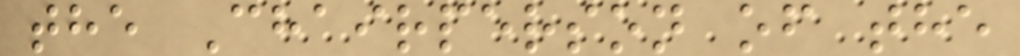the Chairperson of the
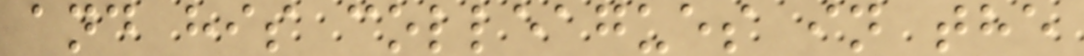and his colleagues in the
